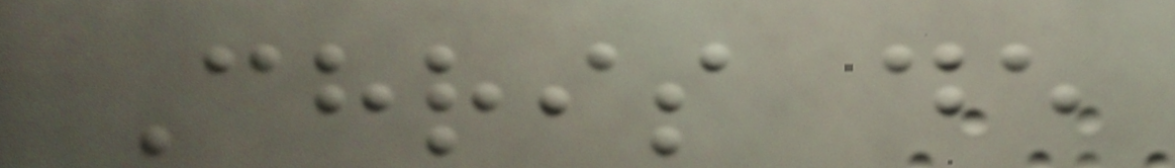Chris de
